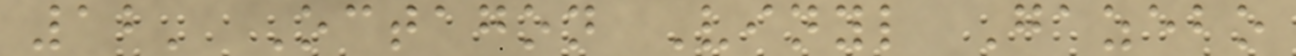12' Octagon Vinyl Gazebo
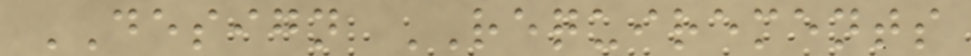DESIGN REQUIREMENTS
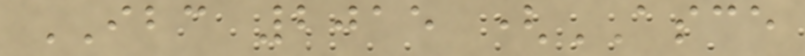IBC 2015 (ASCE
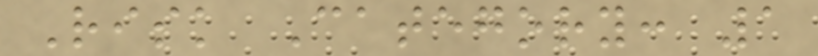Risk Category: 1
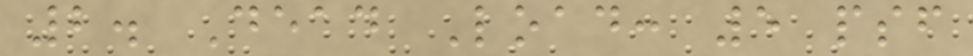2. Dead Load: 5 psf
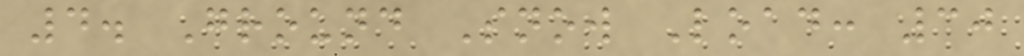4. Ground Snow Load: 30
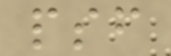psf
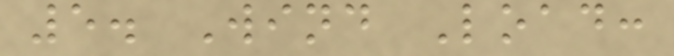5. Wind Load:
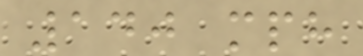140 mph
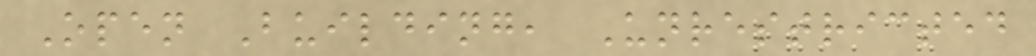Open Building, Unrestricted
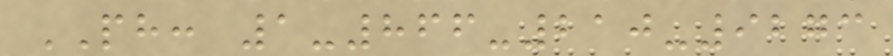PH: 1-866-210-9273
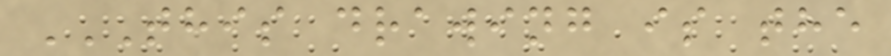THIS DRAWING IS THE
